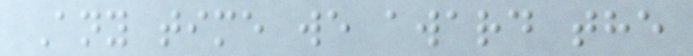Any time we award the
